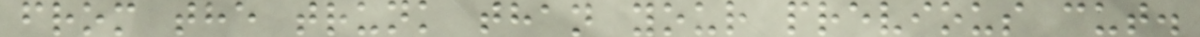from the trunk than your previous cut.
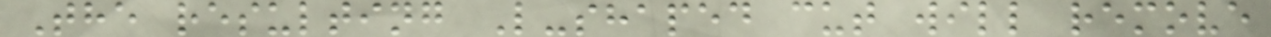The resulting L-shaped cut will remove
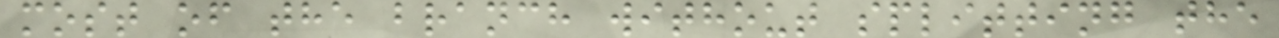most of the branch without splitting the
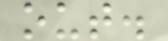out.
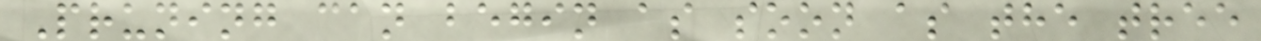Pruning can begin as soon as the tree
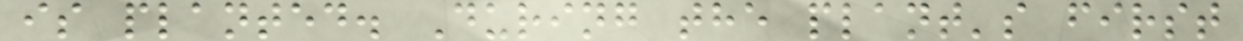is planted. During the plant's first
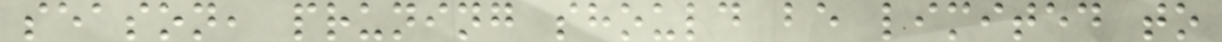season, pruning should be limited to
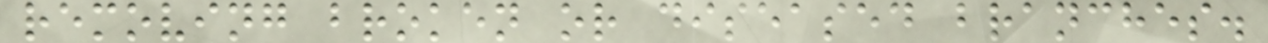removing broken or diseased branches.
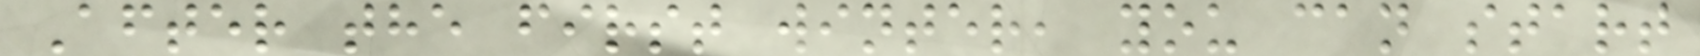After the first winter, you can start
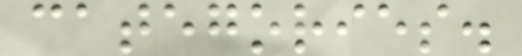categories.
